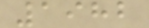1982
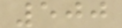500
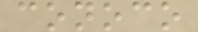conoco
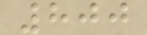800
